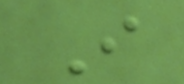I
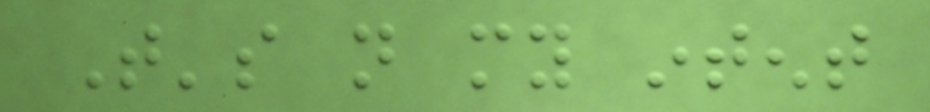That's not my intent
